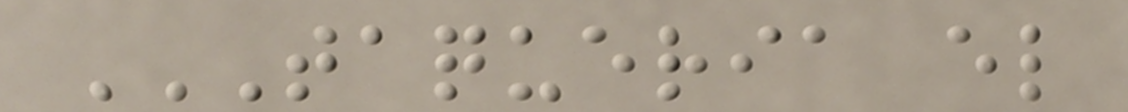TAQUERIA EL
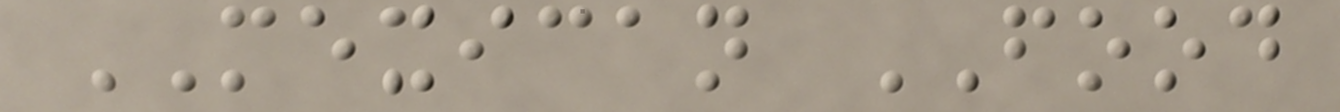MEXICAN FOOD
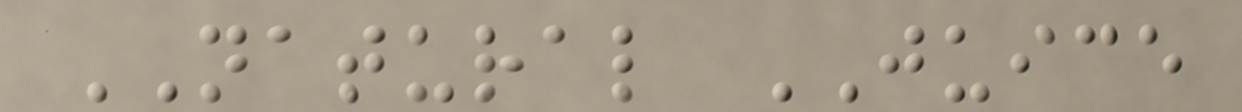NATURAL JUICE
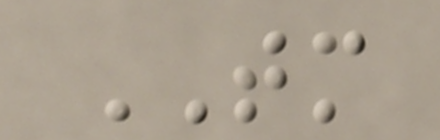TM
